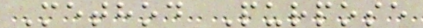Method Purpose
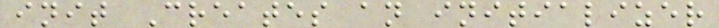init Creates an initializer
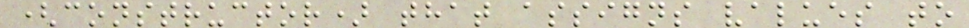(constructor) that assigns values to
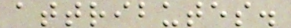attributes.
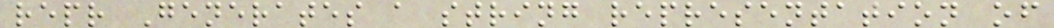repr Generates a string representation of
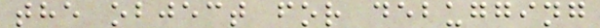the object for debugging
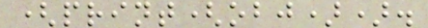(print(obj)).
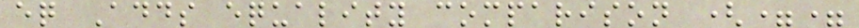eq Adds equality comparison (==
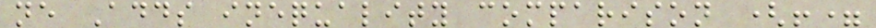ne Adds inequality comparison (!=
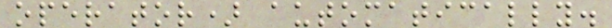operator) automatically.
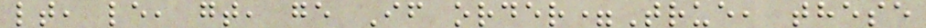lt, le, gt, ge If order=True, these
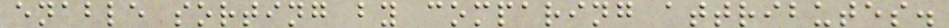enable sorting by comparing attributes.
